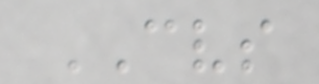CVS
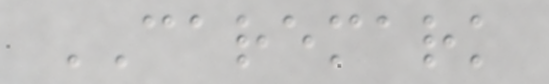CAREMARK
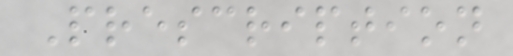Prescription
